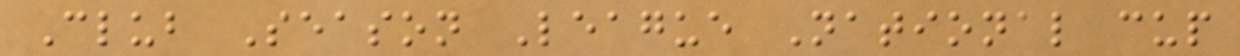Club Season League National cup
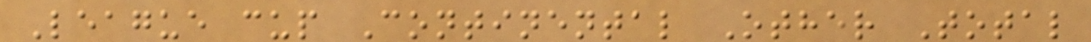League cup Continental Other Total
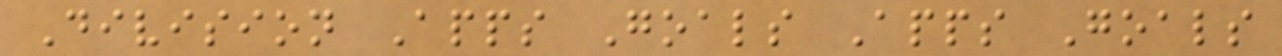Division Apps Goals Apps Goals
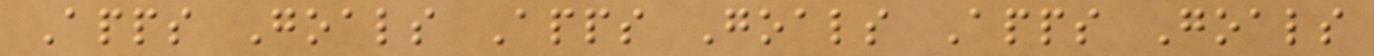Apps Goals Apps Goals Apps Goals
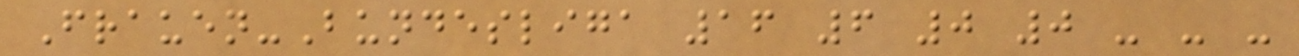Frauen-Bundesliga 16 6 0 0 - - -
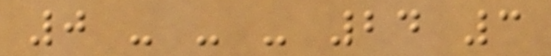0 - - - 24 3
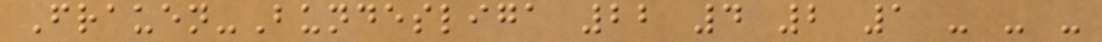Frauen-Bundesliga 22 4 2 1 - - -
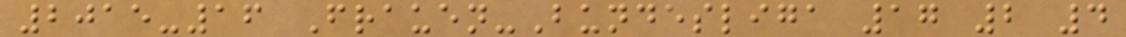2015-16 Frauen-Bundesliga 17 2 4
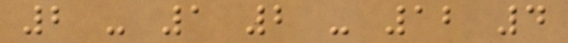2 - 1 2 - 12 4
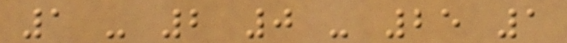1 - 2 0 - 25 1
